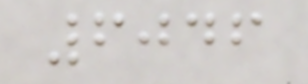6046
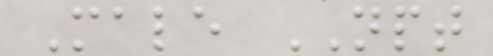Male NPT
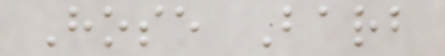Hose Barb
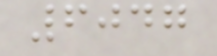6047
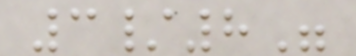3/8"
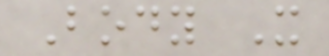Body X
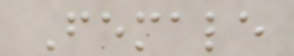Female
